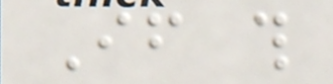If this
